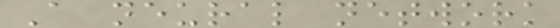A neural network
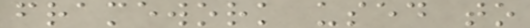framework used to
